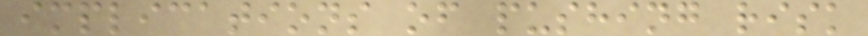implications of pushing risk
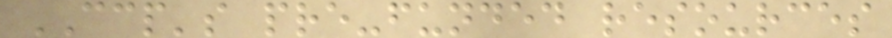CCP's pre-funded resources
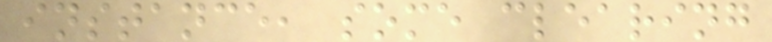instance, some clearing
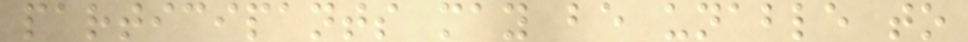participants may be unable to
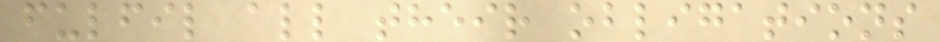fulfil all their obligations
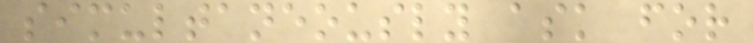simultaneously ask for
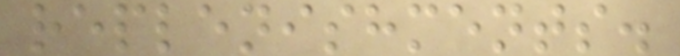replenishments.
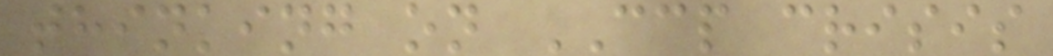thinking on CCP crisis
